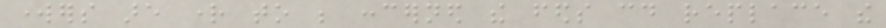workers are right to be concerned the feds could replace the
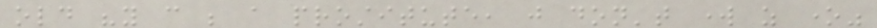old "you can be a prostitute, just don't work as one"
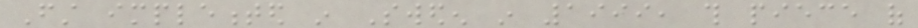First implemented in Sweden in 1999, this piece of
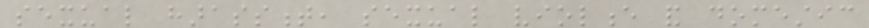sexual harassment, sexual violence and domestic
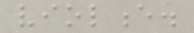violence.
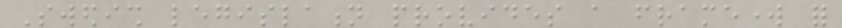Swedish legislation provides a framework for
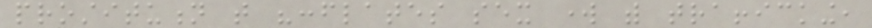prostitution that "conflates sex work with trafficking,
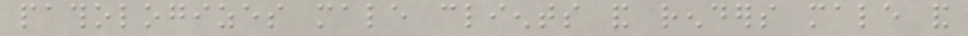pathologizes male clients and renders male and
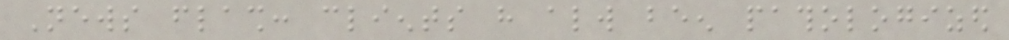News flash: clients have always been pathologized
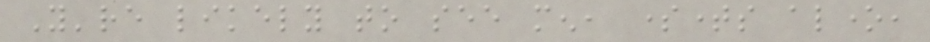You're likely to see men, sometimes alone,
